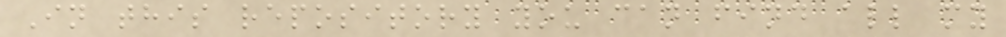In this repository you can find all my
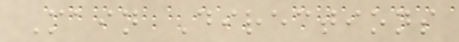Main Directions
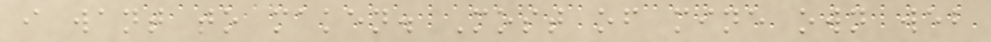i want to maken. Most of mine own web
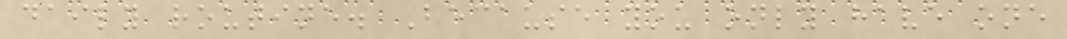daily routine. Because you only have one
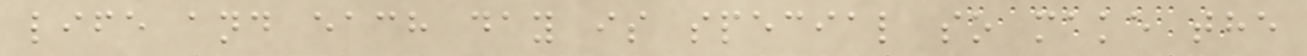life and each day is special so make the
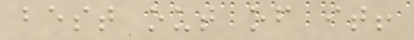best out of it!
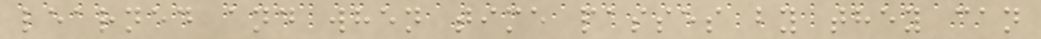learned and when time passes by they can
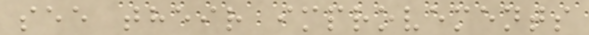see their improvements
